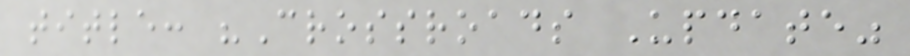title: "Crossroads Update"
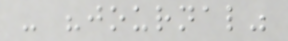- "journal"
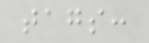tags:
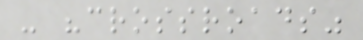- "crossroads"
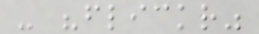- "flickr"
